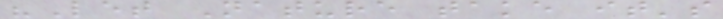"Let Nature take it's
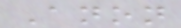Anon
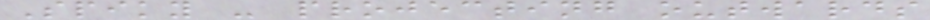Spiky - projecting outwards
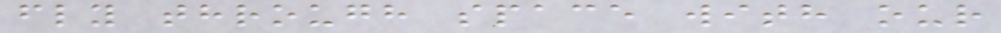fly through space with our
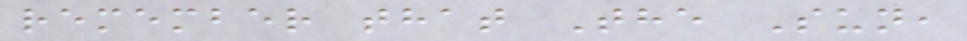remember that The Sun,
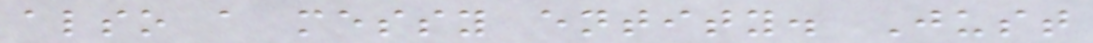also a messy entity. Just
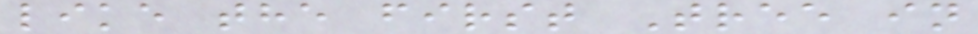like the first Tree in
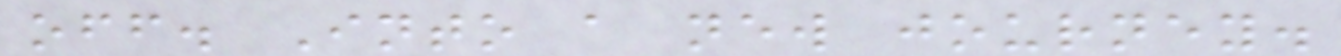off. Into a new journey.
